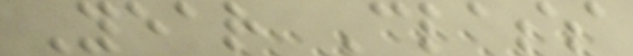Year Class
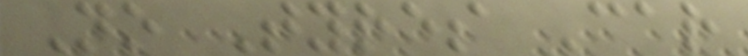No Tyres Car
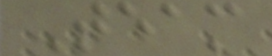Team
